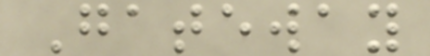Gateway
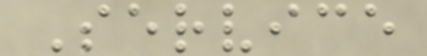Service
